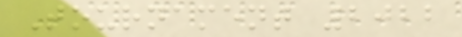Tournament 2022
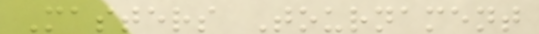Masters Tournament
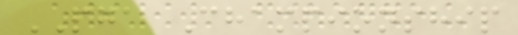PGA Championship
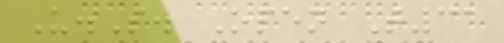U.S. Open T31
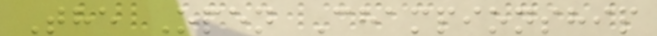The Open Championship
